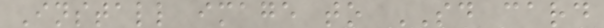Install image to SD card
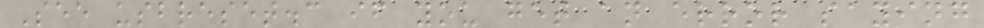See usbreset.c if you get an error saying
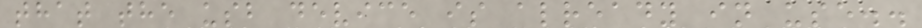that the usb device is already in use..
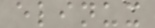elinux
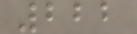222
